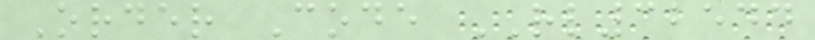Order Code RL32544
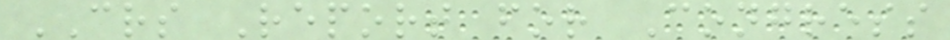CRS Report for Congress
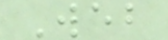Web
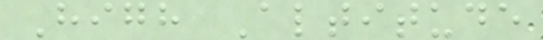High Altitude
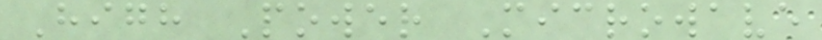High Power Microwave
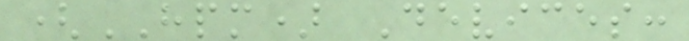(HPM) Devices:
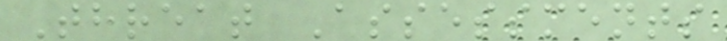Threat Assessments
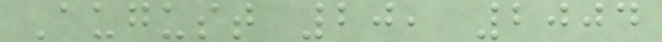August 20, 2004
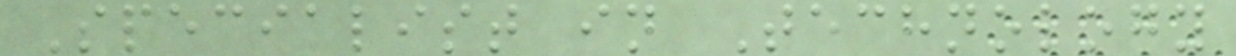Specialist in Technology
